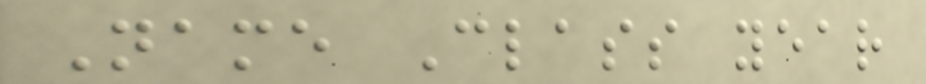Name Class year
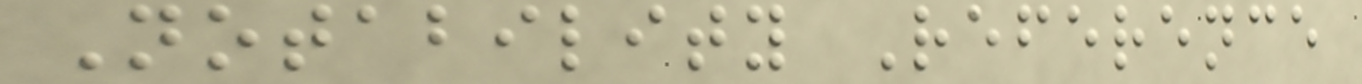Notability Reference
